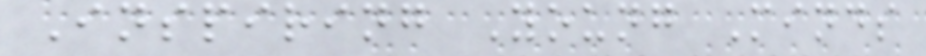Inspiring Young Minds
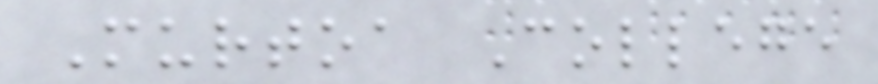Murtoa College
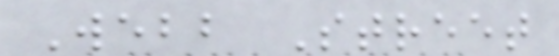Webb Street
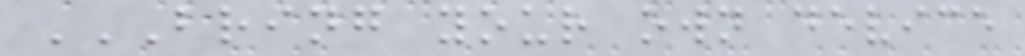BRING YOUR OWN DEVICE
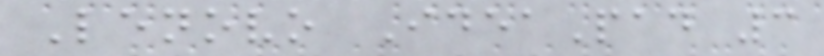Lenovo IdeaPad 3
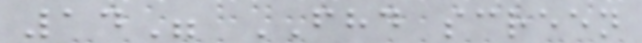14" FHD screen
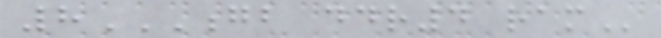8GB DDR4 RAM
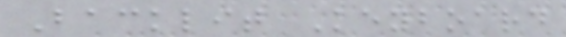Backlit Keyboard
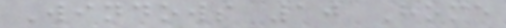Windows 10 Home
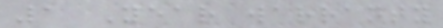1 Year warranty
